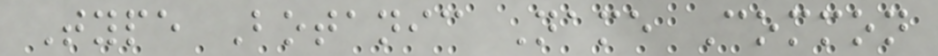Type Botanic Name Common
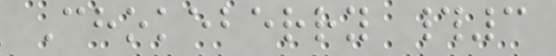Chokeberry #3
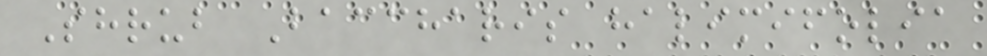Shrub Baccharis halimifolia
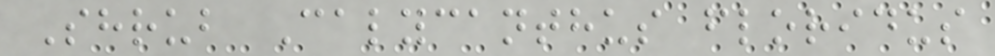Shrub Calycanthus floridus
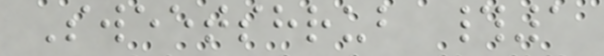Sweetshrub #1
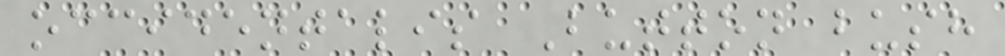occidentalis Button bush
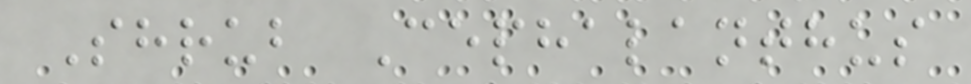Shrub Cephalanthus
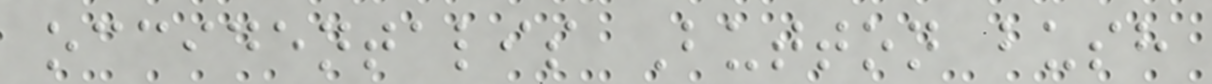occidentalis Button bush
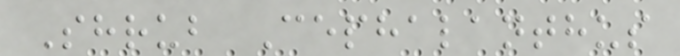Shrub Cephalanthus
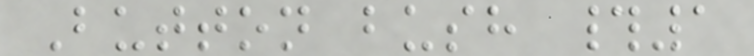Button bush #1
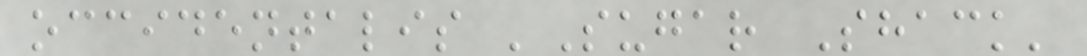occidentalis 'Sugar Shack'
